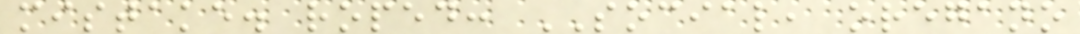mistake. roped: SOCIAL, oregano
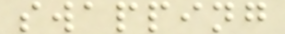swapping
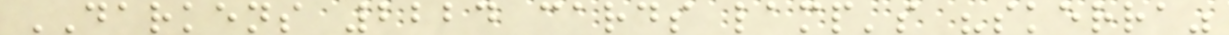DARKENS 2224 cards lamp's "skerra"
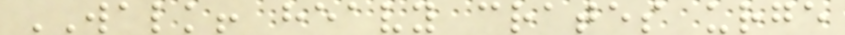WALK! heavy crates urge
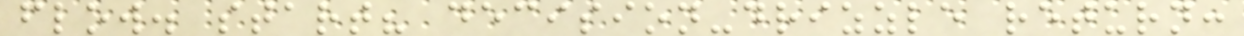flow. start? decision-drizzle return:
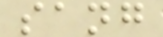sang
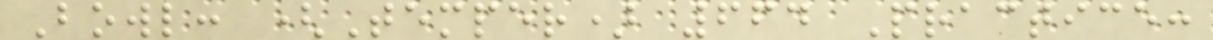Bowl: (Temper) 664 Practice:
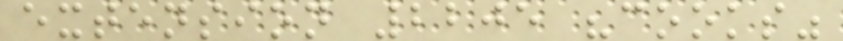extension 2205 "cooks"
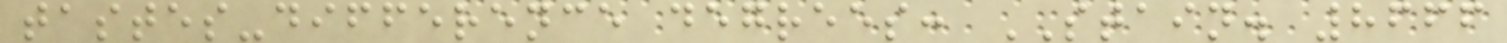tastes-difference degrees: STAIN. 8666
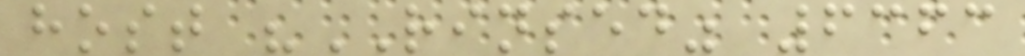host "RINSED" 6363
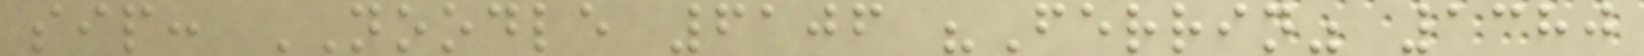sip: NOODLE 6106 "Ferrin" 1380
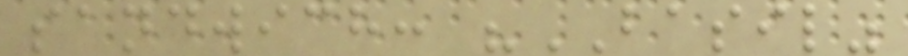sandwich: "BASIL"
